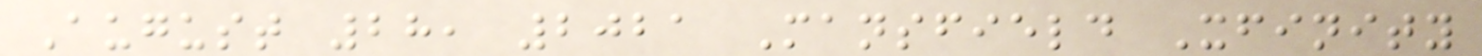August 28, 2021 Mansfield Xfinity
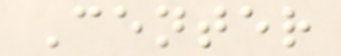Center
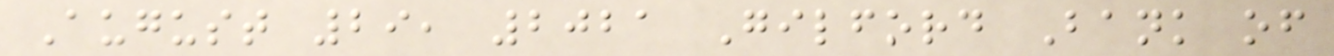August 29, 2021 Gilford Bank of
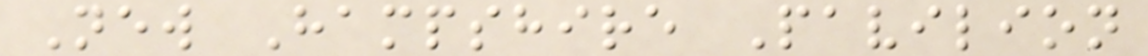New Hampshire Pavilion
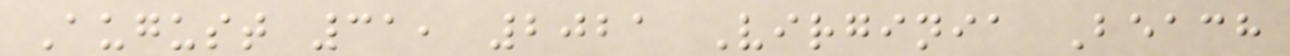August 31, 2021 Virginia Beach
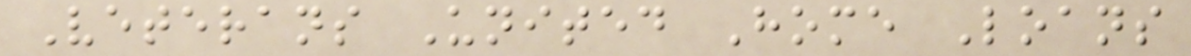Veterans United Home Loans
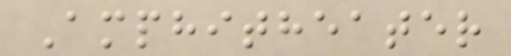Amphitheater
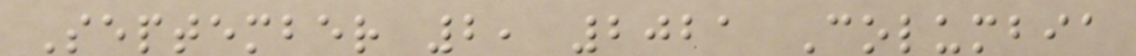September 2, 2021 Columbia
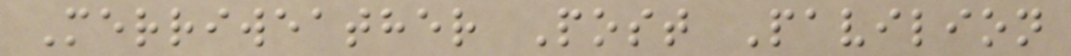Merriweather Post Pavilion
